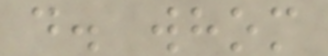d. whom
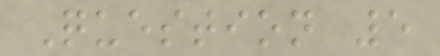Question 5
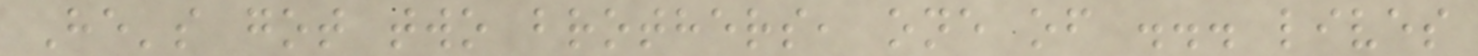He's got two brothers, one of ... lives
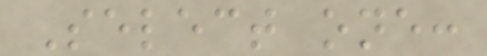Select one:
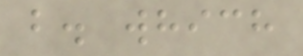b. which
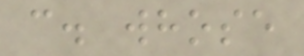c. whose
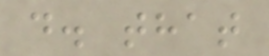d. that
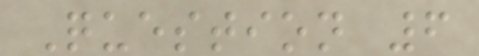Question 6
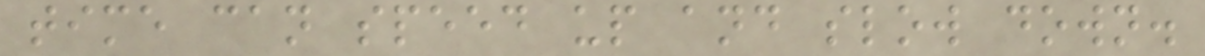time can speed up and slow down.
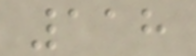118
